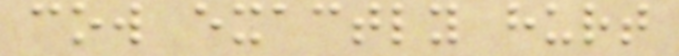cow exactly hurt
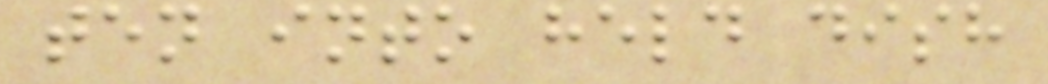ten into held dish
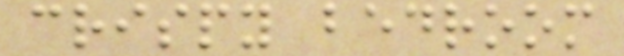crispy bedroom
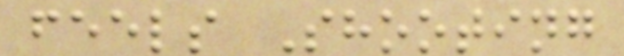feels Shooting
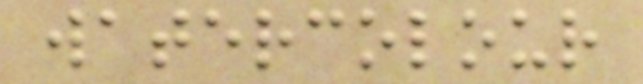watercolour
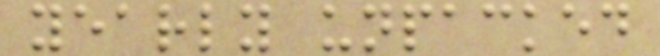yearly unpacked
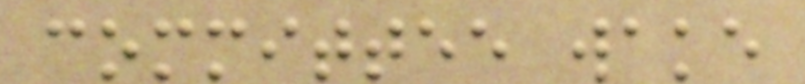committee wake
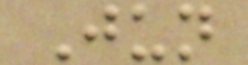Jun
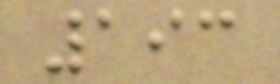193
